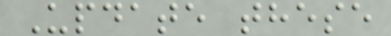Update these
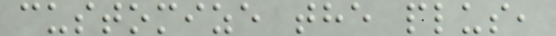customize the plus,
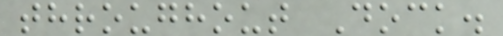throughout Dock.
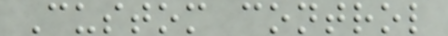Custom control
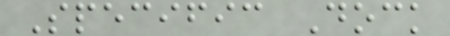Specific Dock
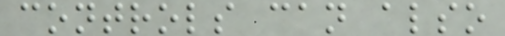controls can also
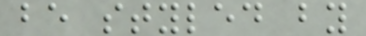be styled by
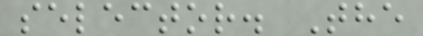selector. The
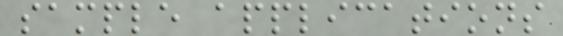sample applications
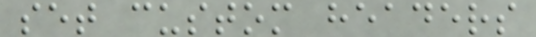set custom headers
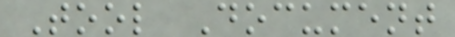Tool Document
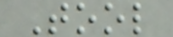Tool
